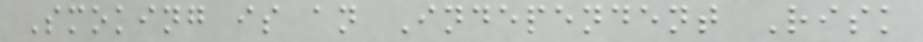Smoking is an Independent Risk
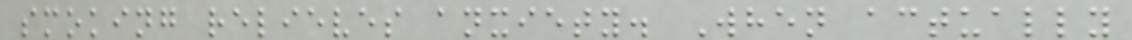smoking relieves anxiety. When actually
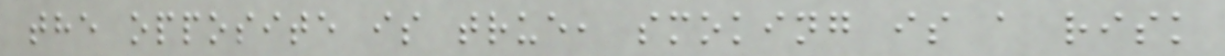the opposite is true, smoking is a risk
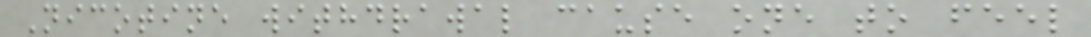Nicotine withdrawal cause one to feel
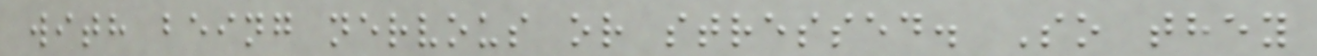with being nervous or stressed. So they
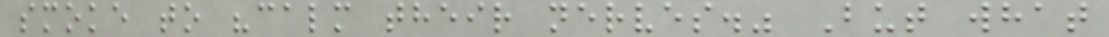smoke to "calm their nerves." But what
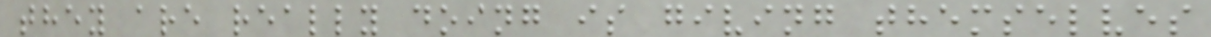they are really doing is giving themselves
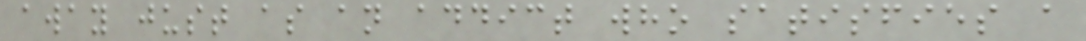away just as an addict who satisfies a
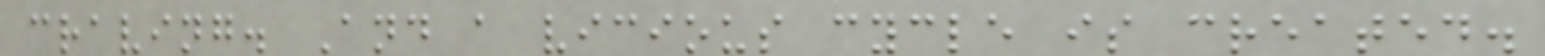craving. And a vicious cycle is created.
